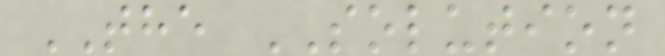THE SOLUTION
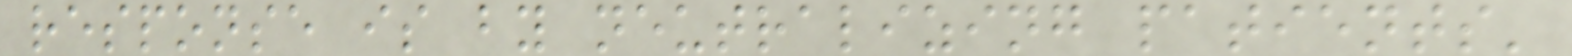response is by neutralizing patients'
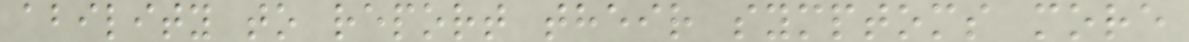ability to report their symptoms more
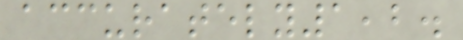accurately1,2.
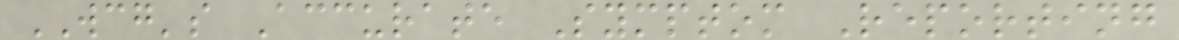WCG's Accurate Symptom Reporting
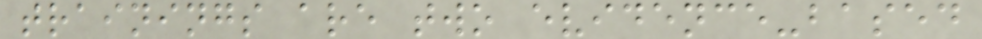trainings are two evidence-based
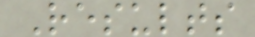Results
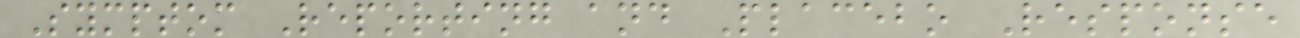Symptom Reporting and Placebo Response
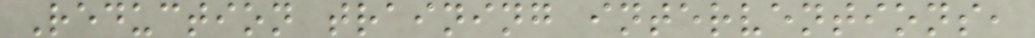Reduction training interventions,
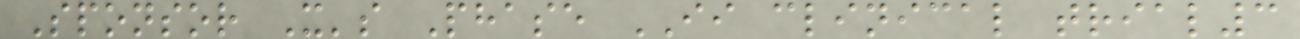Sponsor X's Phase II clinical trial3
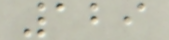129
